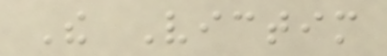The Victim
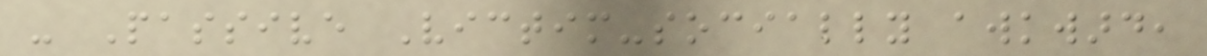- Passive Victim-socially awkward,
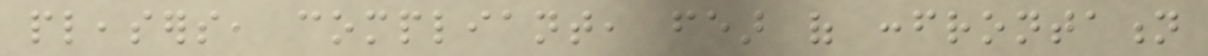pleasers, compliant, fear of confrontation
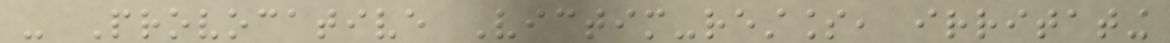- Provocative Victim-restless, irritating
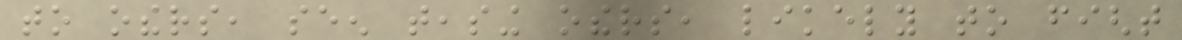to others, seen teasing others, likely to fight
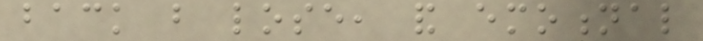back but lose, and emotional
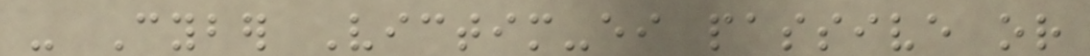- Cyber Victim-either passive or
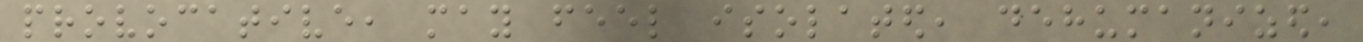provocative, may feel isolated, dehumanized,
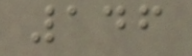146
